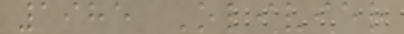1985 Olivier
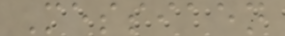Messiaen
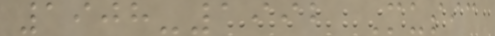1908-1992 Music
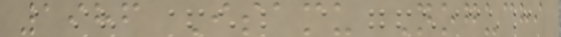1986 Isamu Noguchi
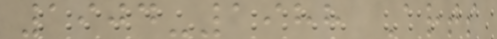1904-1988 Arts
